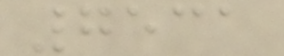7531
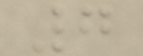7
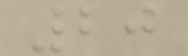20
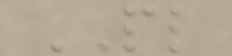PL
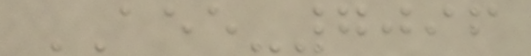AEE-7096
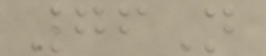76N
